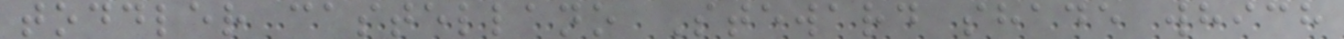toddler castellano Steward shade which
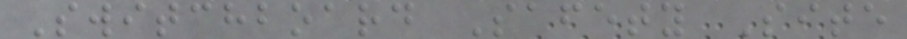Switchboard Safety Site
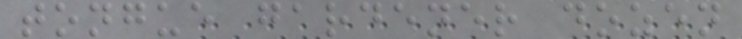tongue gardener dozen
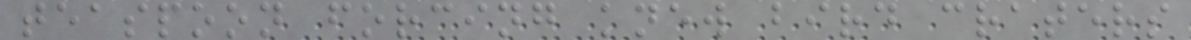teaspoon forcing knew bird craters
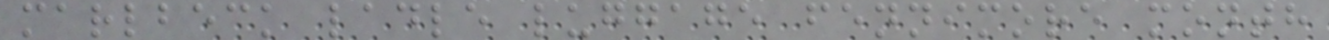marlbeck ladle luggage fennimore month
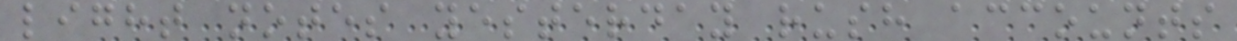light notes yesterday rush accounts
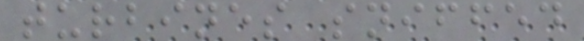turbines sniffed
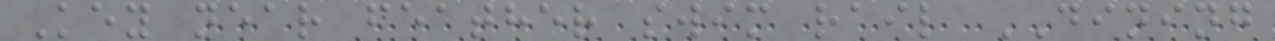Key near feather swim rail DINING
